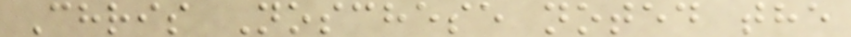Chris Noschese noted the
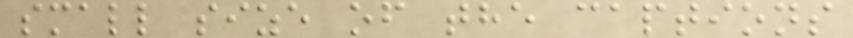small size of the captions
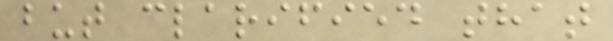but clarified that
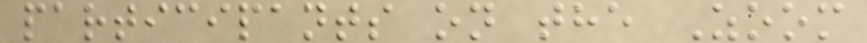participants on the Zoom
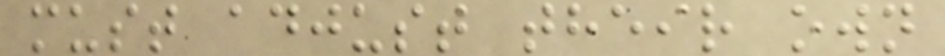must adjust their own
